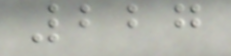227
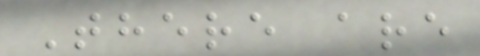There are
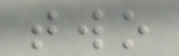two
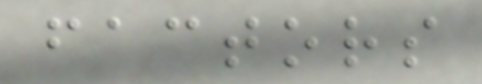factors
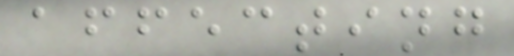affecting
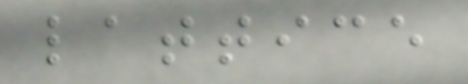lattice
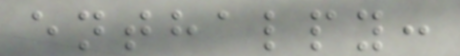enthalpy:
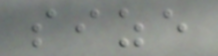size
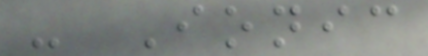- Ionic
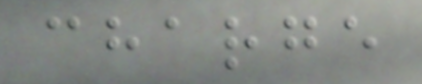charge
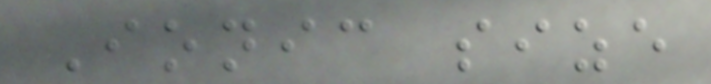Ionic size
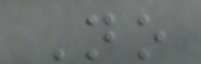No
